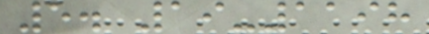5. 19-1198
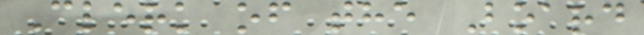Clerk of the Board
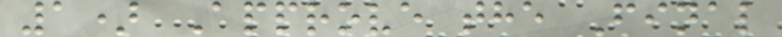1) Approve the Final
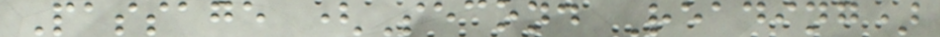Passage (Second Reading)
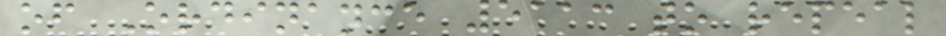of Ordinance 5113 to repeal
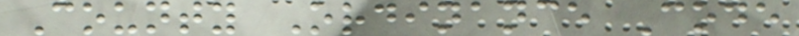County Ordinance Code
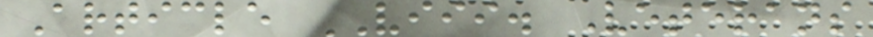Article VIII. Veterans
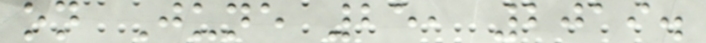on June 25, 2019.
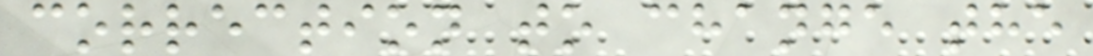correction to change the
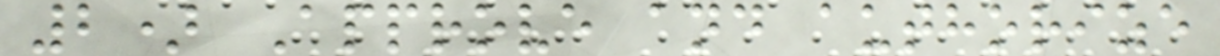2) Approve and authorize
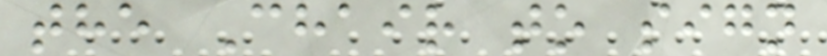the Chair to sign
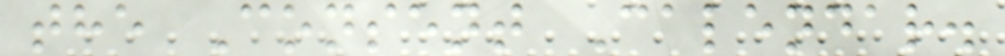the Consent Calendar.
